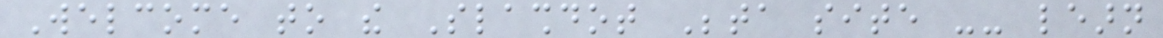Welcome to the Slashdot Beta site -- learn
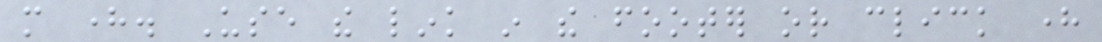more here. Use the link in the footer or click here
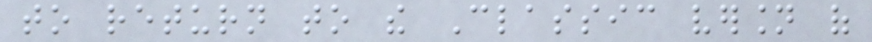to return to the Classic version of
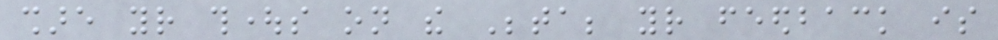share your thoughts on the Beta; your feedback is
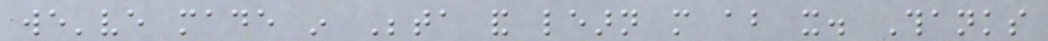we've made in Beta and learn more about it. Thanks
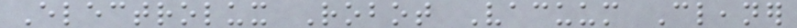Electrolux Robot Vacuum Cleaner
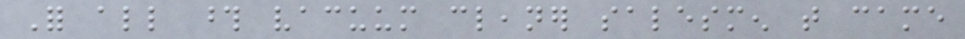For all those vacuum cleaner salesmen that came
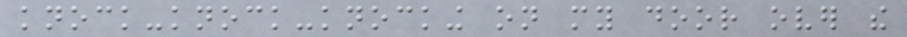knock-knock-knocking on my door over the
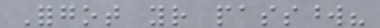Forgot your password?
